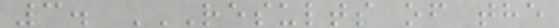3. RESULTS OF THE
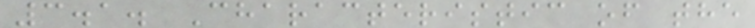3.1. Characteristic of the
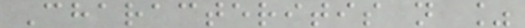Characteritis n %
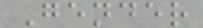Gender
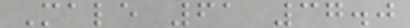Male 61 37.0
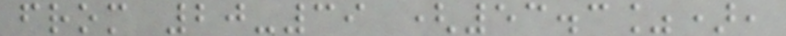from 20-39 (53.3%),
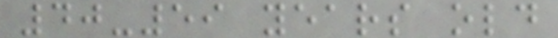40-59 years old
